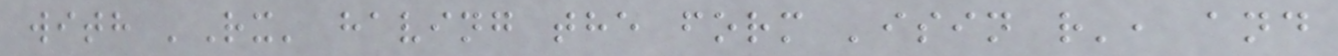with 'Rx' having the form 'isin r', and
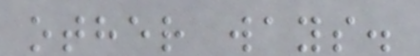other ways.
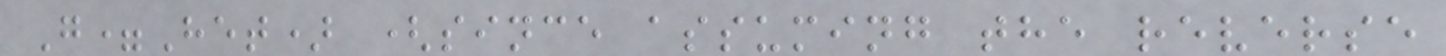G=Het) (since assuming the reverse
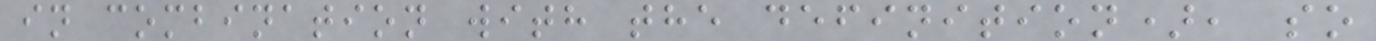in combination with the definition), so
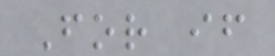For if
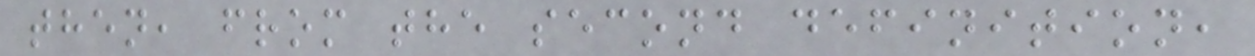then, from the second definition,
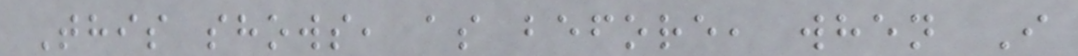This shows, as before, when I
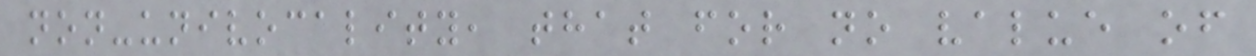non-univocality, that for no value of
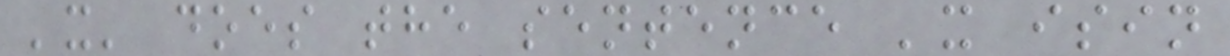'x' does the sentence 'x isin
